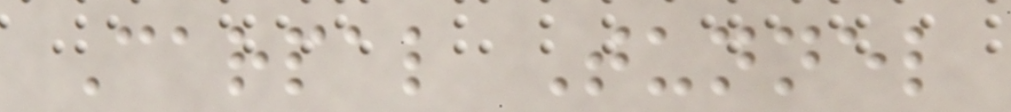Carpal Tunnel
